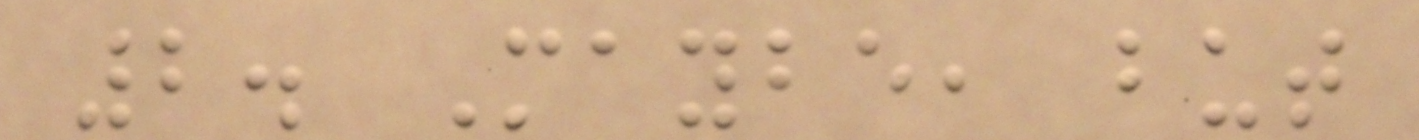2. Maybe, but
